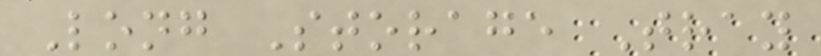Long Storage Tray
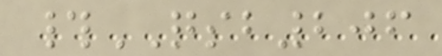#QSB206
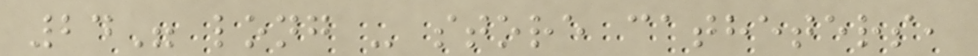24" long - store catheters,
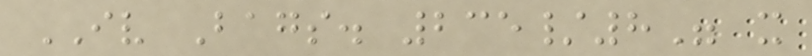IV Bags. 235/8" x
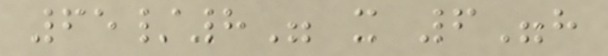65/8" x 6"h
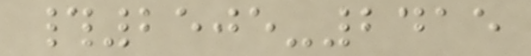#2505-2415
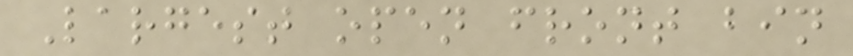Largest open front bin
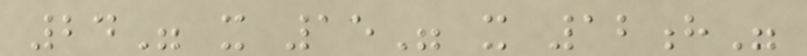24" x 15" x 12h"
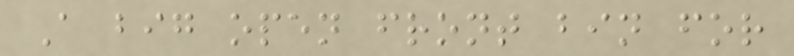A big open front bin for
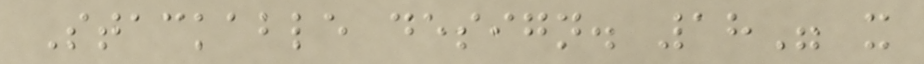Stackable design. 18" x
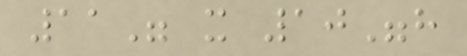11" x 10"h
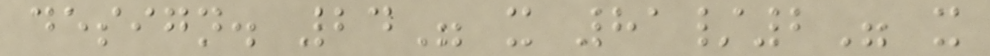design. 24" x 81/2" x
